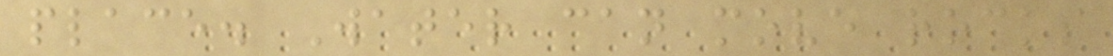place. Water can move rocks
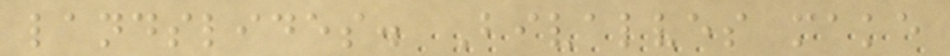landslides. Bivalves make
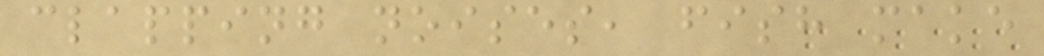clapping noises, fish make
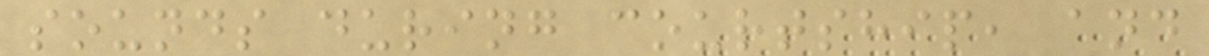sounds during courtship, and
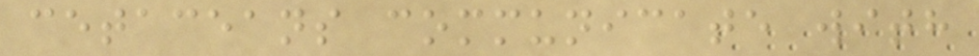cetaceans communicate with
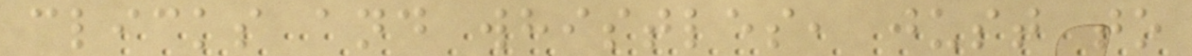clicks and whistles, just to
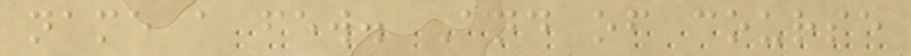name a few. And of course
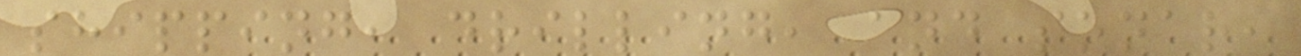shipping, drilling, and sonar,
